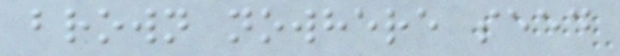brown nowhere seed
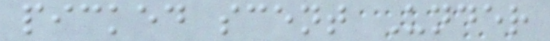picked scent Under
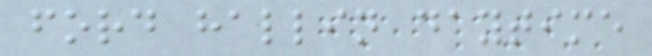ford hallin daytime
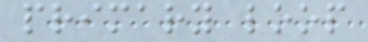primary loop
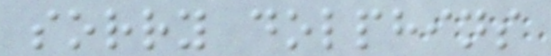sorry dolphins
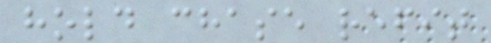hold chase refit
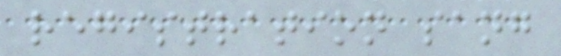registration sang
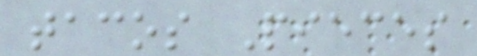tacos Pieces
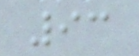93
